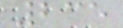235
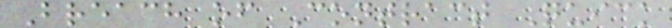Breach of Contract Quick
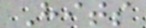Hits
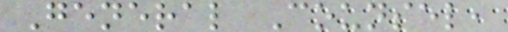General Counsel,
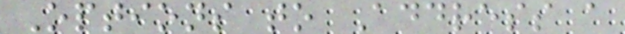Options to Address a
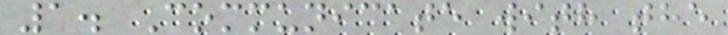1. Communicate with the
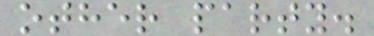other party.
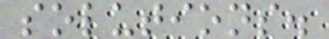solutions.
